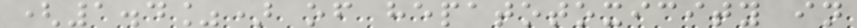(1.4%) of hepatotoxicity in
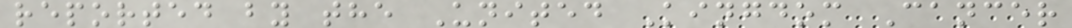reported by the United Kingdom Cancer
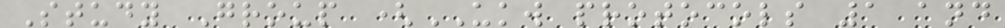Study Group (UKW protocols 1 and
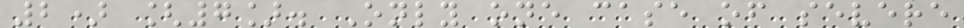2) [7]. Only one case of severe
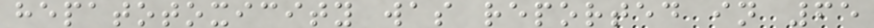hepatotoxicity was reported in 65
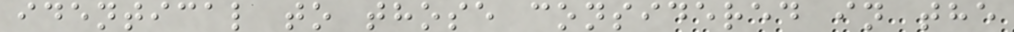identical to those considered in the
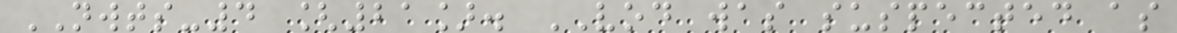NWTS-4 [21]. VOD was suspected as
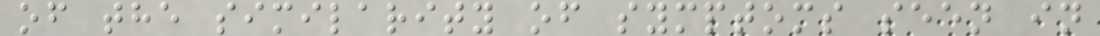of the similarity of symptoms seen in
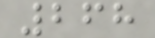268
